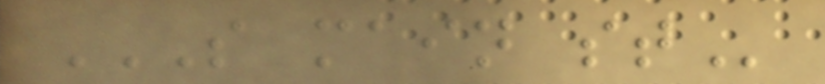S MAIN ST
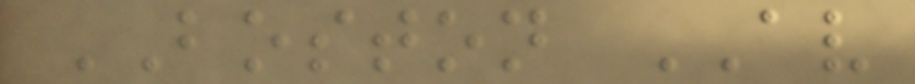BOSTON AV
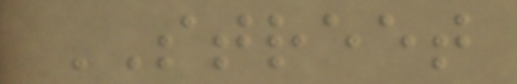STREET
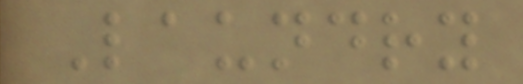Laundry
